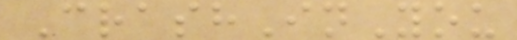CrashInYou
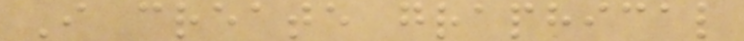I create graphical
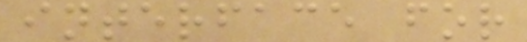interface for
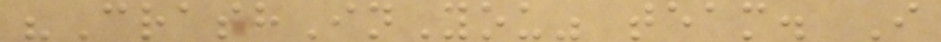"CrashInYou" team. I
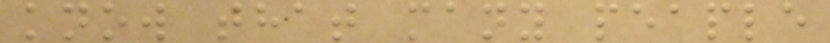know that many peaple
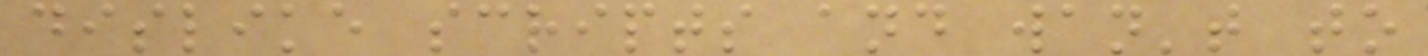dislike scripts and wan't to
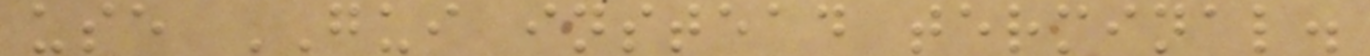use GUI instead terminal.
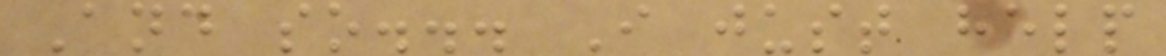And so... I just help
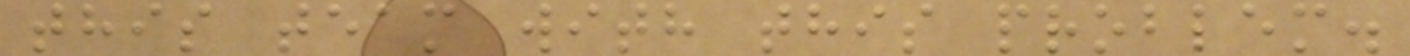this team with this problem.
